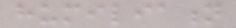humiliation
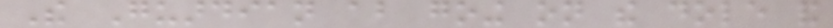The Guardian about going on the dole and
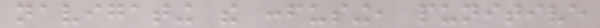navigating the confusing, punitive
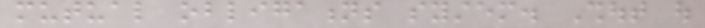mutual obligations system. Shout out
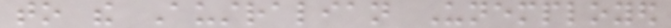to the Australian Unemployed
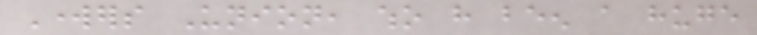Workers Union, who have been a huge
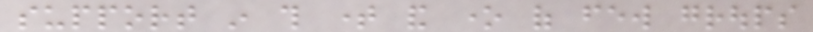support in this time and one of few groups
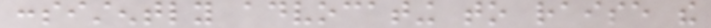consistently advocating to raise the
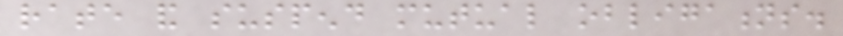rate and suspend mutual obligations.
